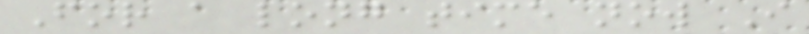For a long time now I
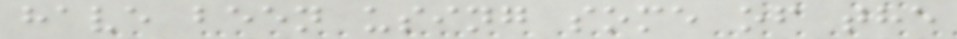have been using some of the
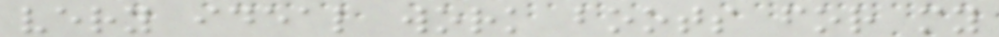very ideal work boots for my
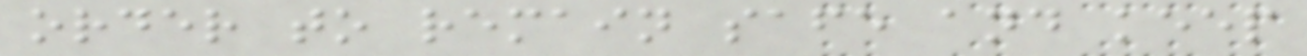order to remain safe and keep
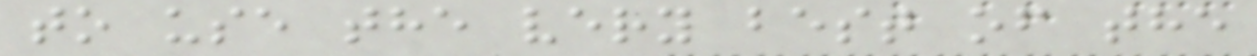to use the very best of the
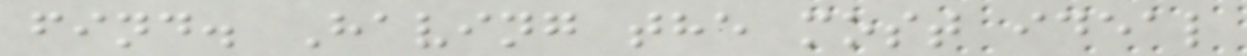find. Having the most ideal
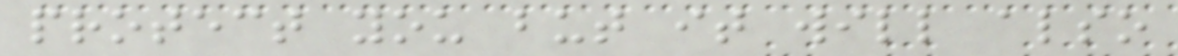protect you but it will also
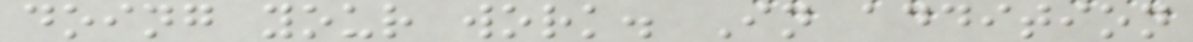doing your work. In addition
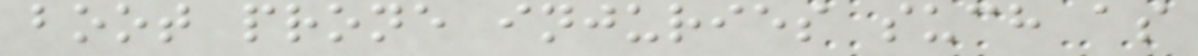boot prone injuries such as
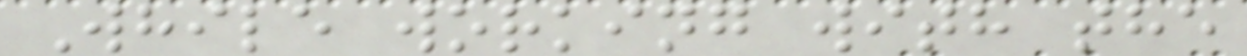While working with the
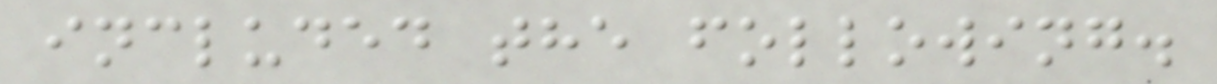included the following.
